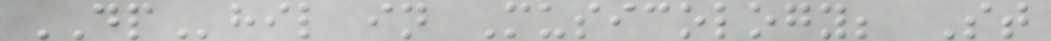DPhil in Musicology; St
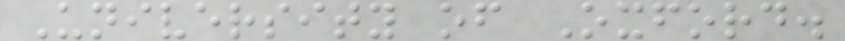University of Oxford.
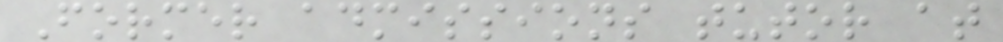Former admissions tutor at
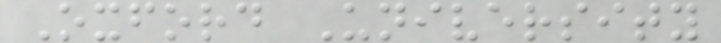Oxford University
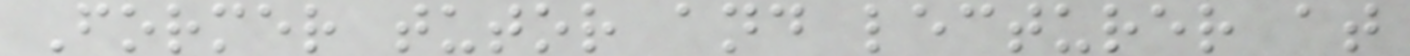Former tutor and lecturer at
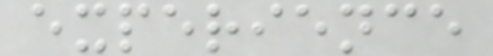experience
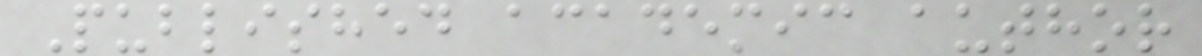Published academic author
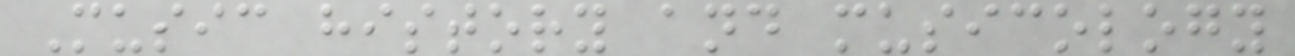Music history and musicology
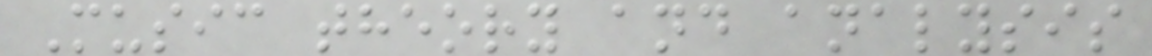Music theory and analysis
